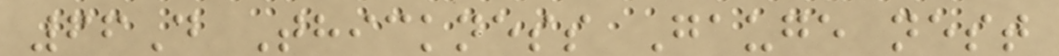66D Thickness Gauge nest
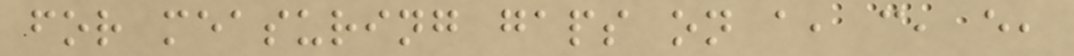for measuring gaps on a, c, e,
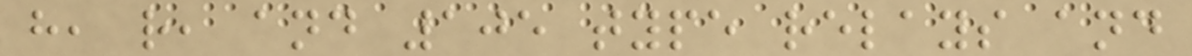h, r, and 105 type relays and
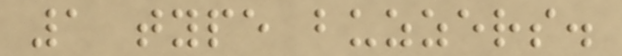1 type buzzers.
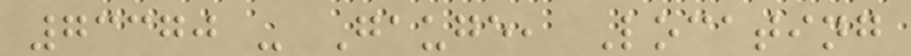73370 - Gauge, Locating
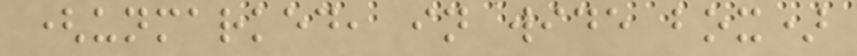(unmarked, in wide box)
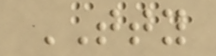TTY
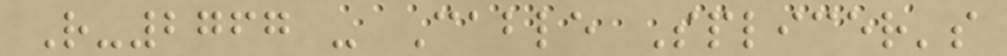R-2767 - Cable Splicer's
